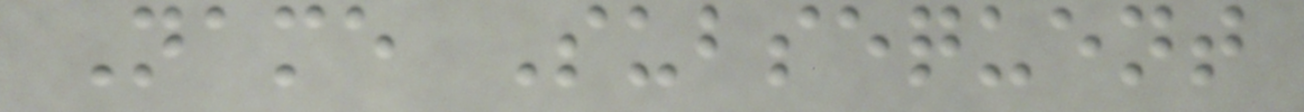Name Subsequent
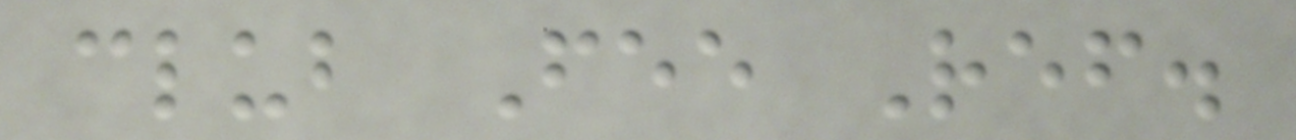club Fee Ref.
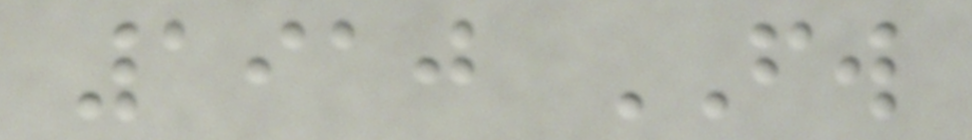1910 FW
